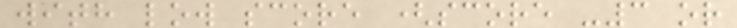with low score (score -3 or
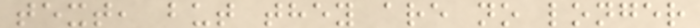text, but they are no longer
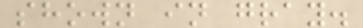shown in gray.
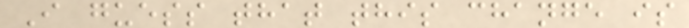I guess that this change is
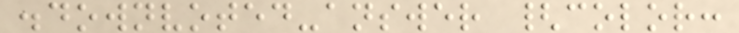.downvoted-answer {color:
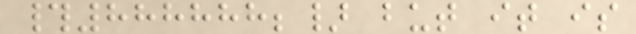#888888;} but it is
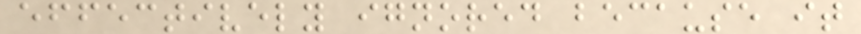effectively ignored because it
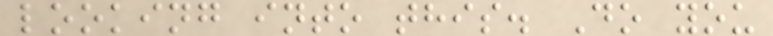looking into this. Do you
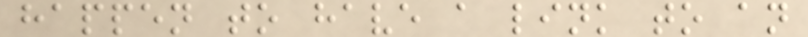happen to have a link to an
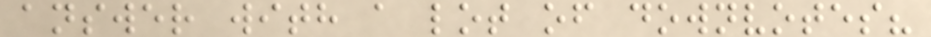answer with a lot of downvotes?
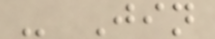- Jin
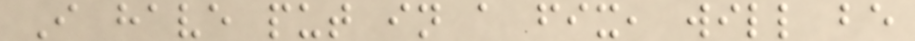I have put in a fix, will be
